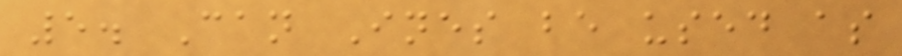5. Can Ines be used as
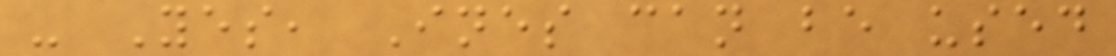- Yes, Ines can be used
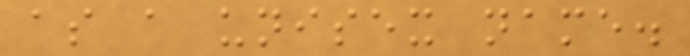as a unisex name.
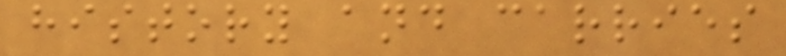history and carries
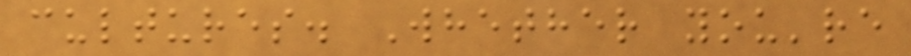cultures. Whether you're
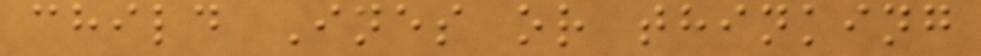child Ines or thinking
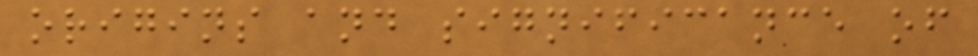origins and significance of
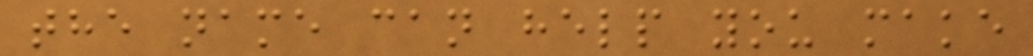the name can help you make
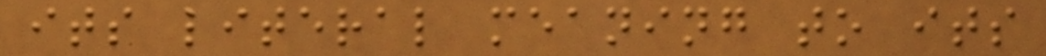its literal meaning to its
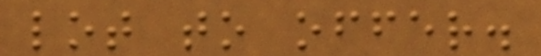lot to offer.
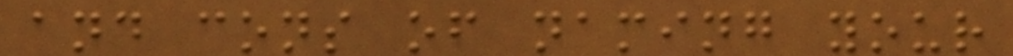and cons of naming your
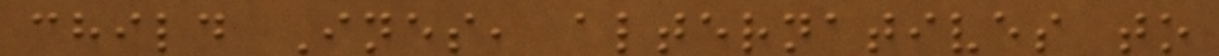child Ines, alternatives to
